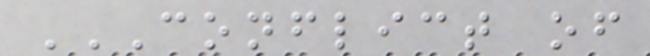CONFLICT OF
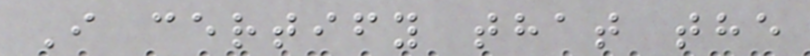I certify that the
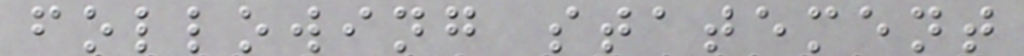following statement
